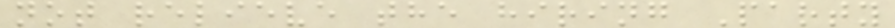not relieve the hiring Party
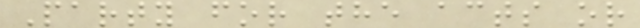Party for the acts or
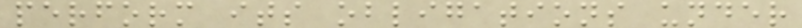perform its obligations under
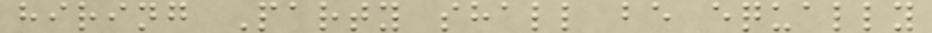hiring Party shall be equally
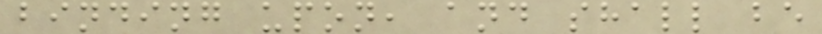binding upon, and shall be
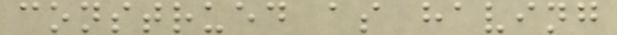construed as having
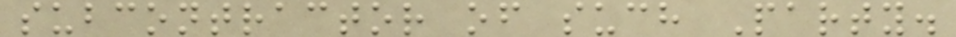subcontractor of such Party.
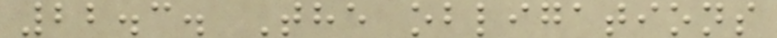22.3. The obligations
